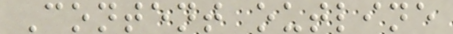Content outline
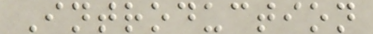Introduction
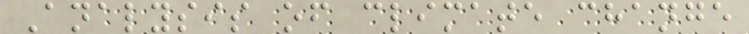Analysis of climate change
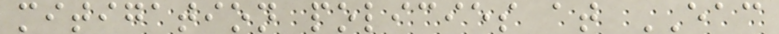mitigation policies at EAC
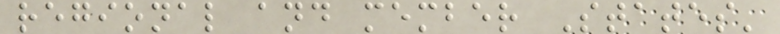regional and member States'
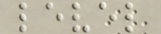level
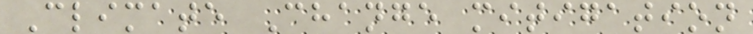Climate Change mitigation
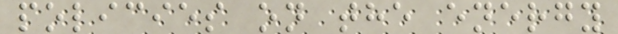policies on the energy
